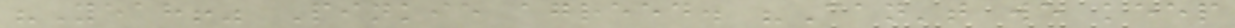"Yeah!" Pinkie agreed. "Can't we keep
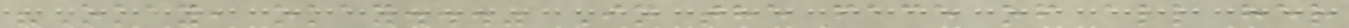"Okay, okay..." In the face of all her
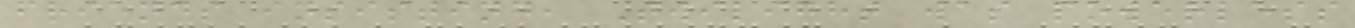friends insisting, Twilight was powerless
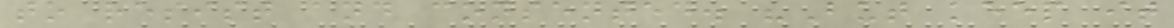to resist and consented. "But keep it
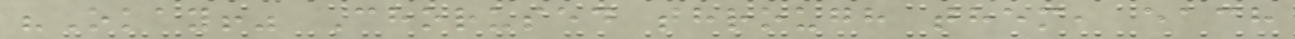"Okay!" Chorused through them, each
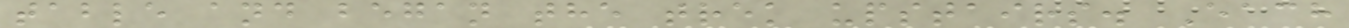table and began the trek upstairs. Each
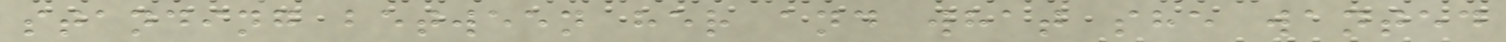standing between her and what she wanted
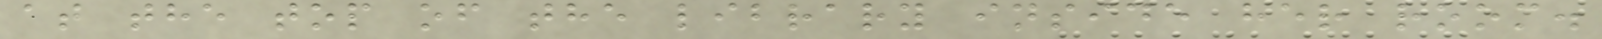at the top of the library inside her room.
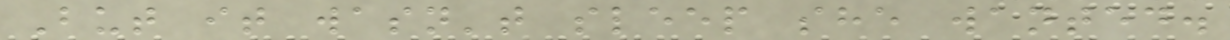But it wasn't sleep she wanted.
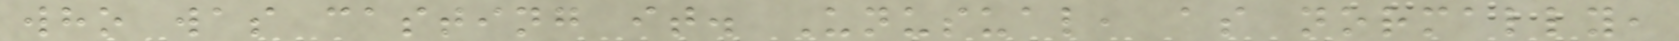who was casting it. Unusual, as normally,
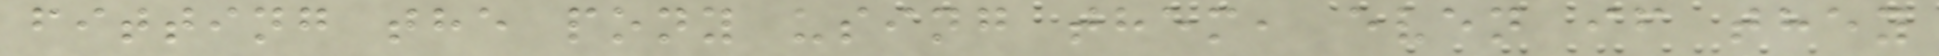fitting the pony using them, even if they
